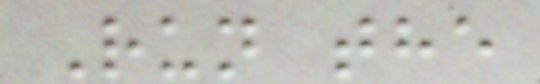Run the
